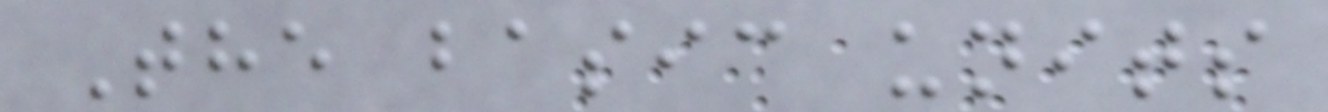The basic units
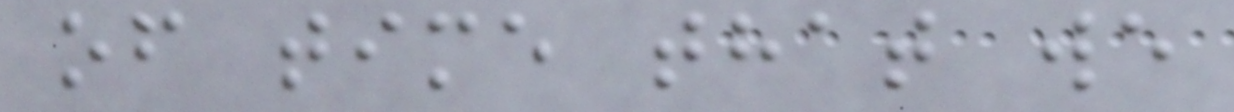of time that we
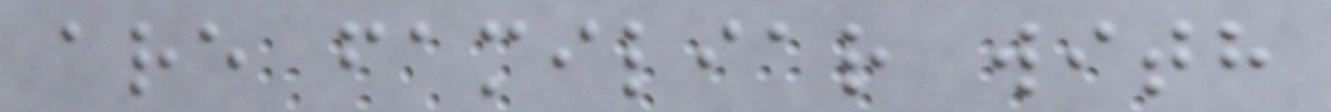are familiar with
